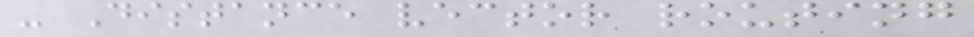- Distance vector routing
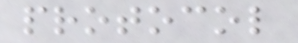protocol
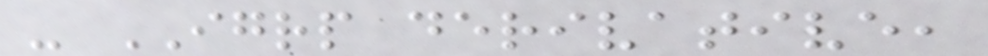- IGRP derivative,
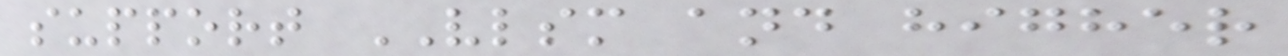support VLSM and higher
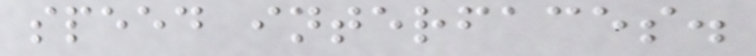speed interfaces.
